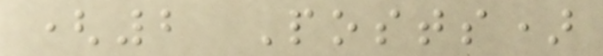(2 Posts)
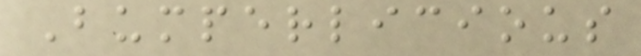Bumperlicious
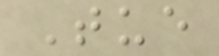Tue
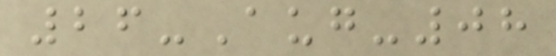26-Aug-08
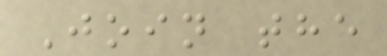Join the
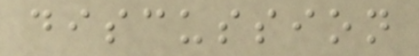discussion
